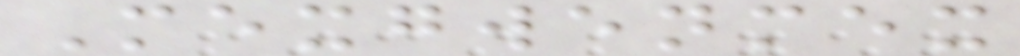Mexgwenmex
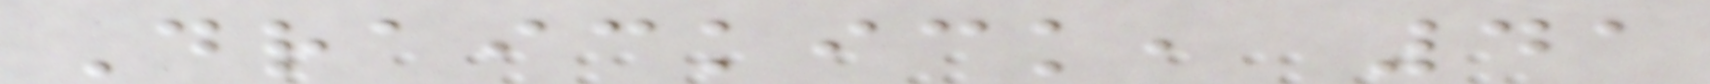Draickick, 41
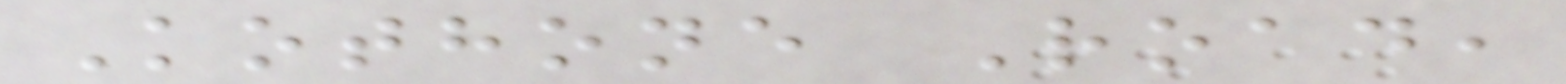Kothone Road,
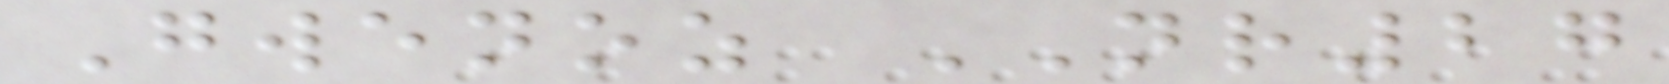Gwenoz NR27
